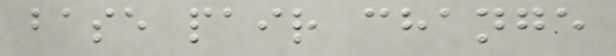base pair change
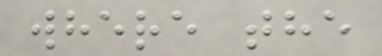where the
